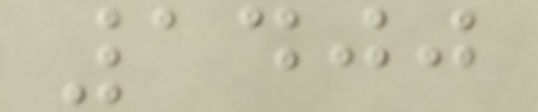1400
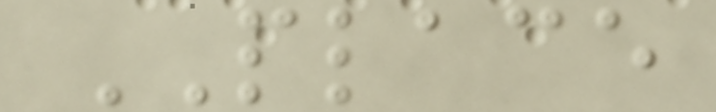PLACE
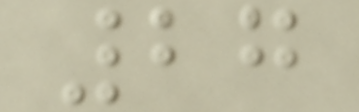27
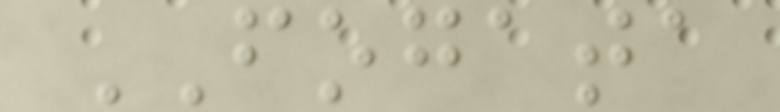FOGATA
